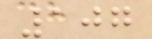107
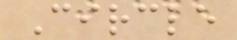Circle
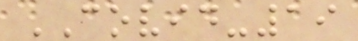COVID-19
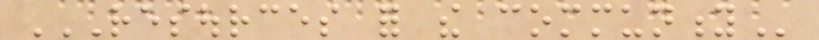RESOURCES FOR THE COMMUNITY
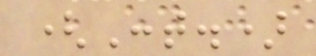(Cont.)
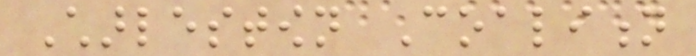Charlestown Coalition
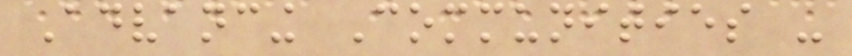Advancing Communities -
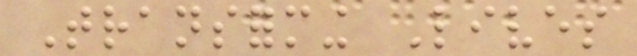Transforming Lives
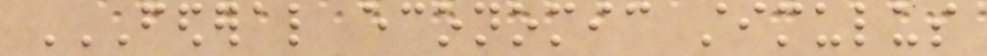FEDERAL ECONOMIC STIMULUS
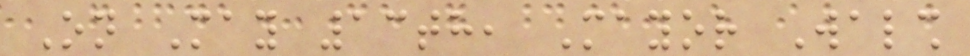On May 13th, Mayor Walsh
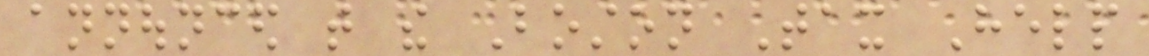announced that the Boston Tax Help
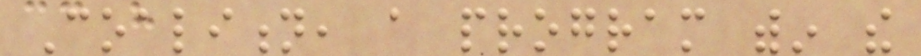Coalition, a program within the
